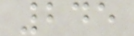245
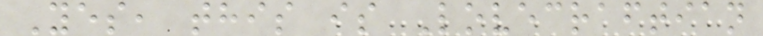Yes, this is Lovecraftian
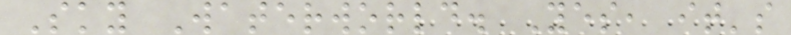Sky Waterworld. Yes, it's
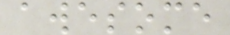awesome
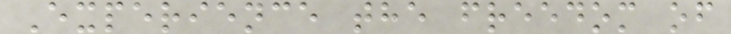Experience the freedom of
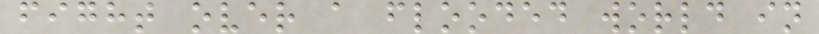fight over a flooded world in
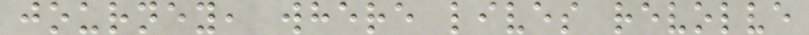journey, where lives revolve
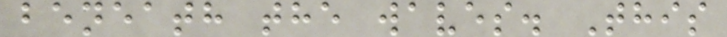beneath the waves. This
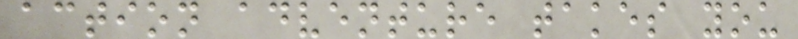action adventure takes you
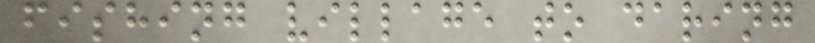fishing village to daring
